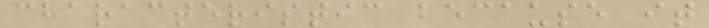characteristic because it
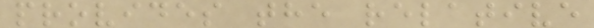provides the relative
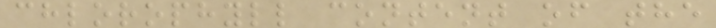chlorophyll content of the
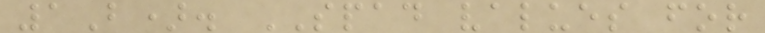1B). SPAD values for
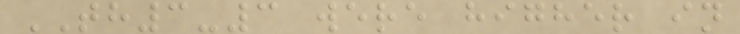TH3-3 were higher in
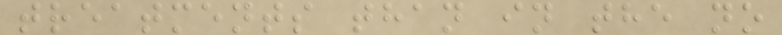treatments than in the no
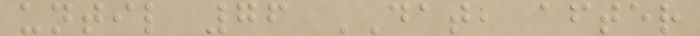until 76 DAT, after
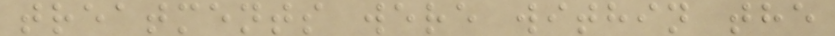treatments were within the
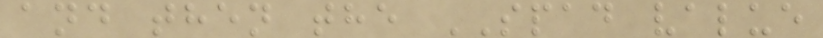and then the SPAD value
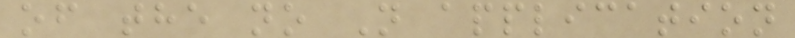of the no N application
